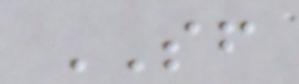SF
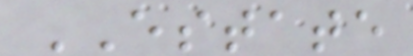ESTATE
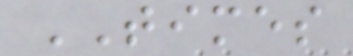TIMES
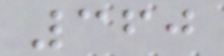360
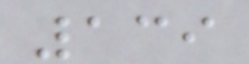139
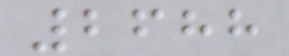2688
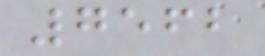7562
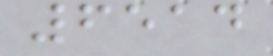6514
